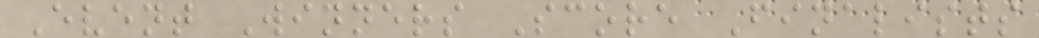Event Winners Score Finalists
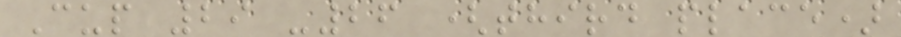Cup 29 -26 (third place)
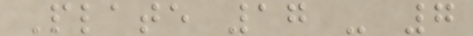Plate 17 - 7
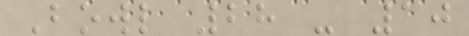Bowl 28 - 10
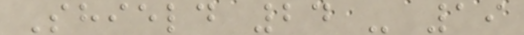Shield 24 - 19
